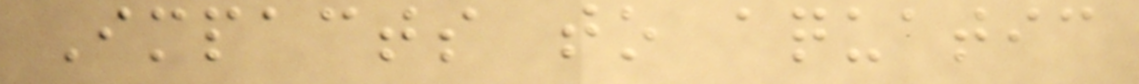Impacts to aquatic
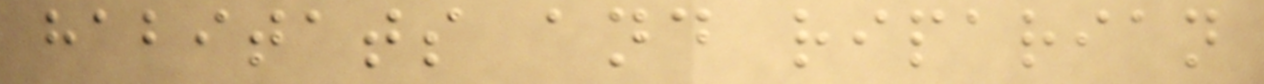habitats and riparian
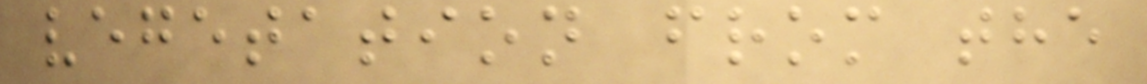vegetation from the
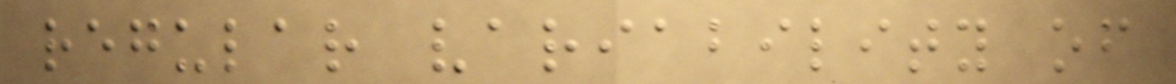regular variability of
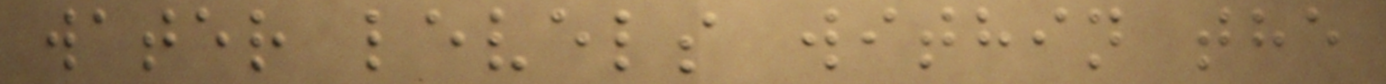water levels within the
